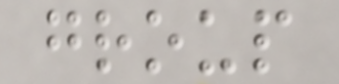group
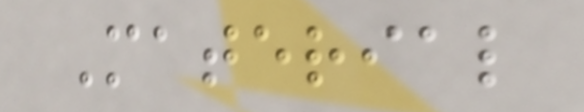Material
